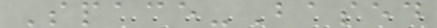Space-Based
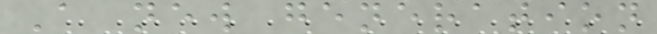A new generation
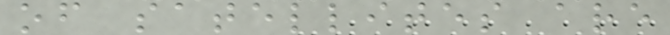of satellites are
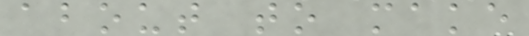about to make
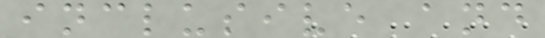inclusive and
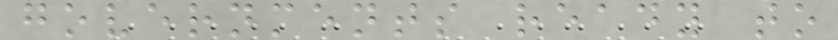governments ready to
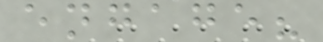engage?
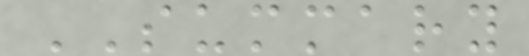SUMMARY
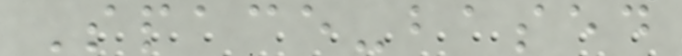Space-based
